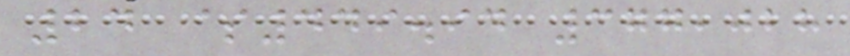24 $449.94 377,028
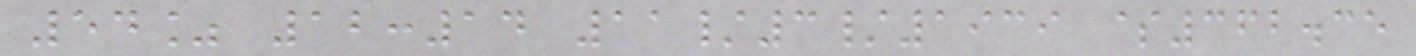54% 12:14 11/3/1939 $362.35
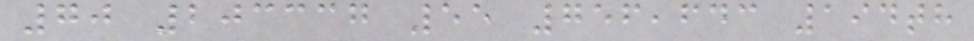70 203337 55 756,643 194th
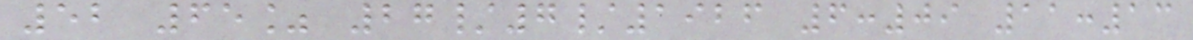52 65% 27/7/1926 6:09 11:13
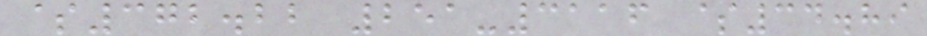$372.22 251-3116 $34.89
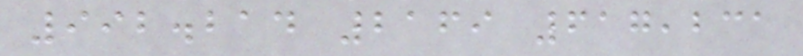992.214 2169 617,231
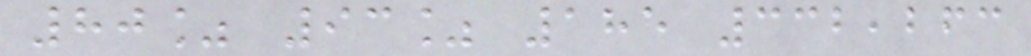80% 93% 185 332,263
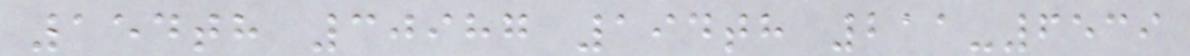154th 30987 194th 211-6539
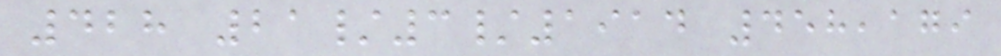428 21/3/1914 458,179
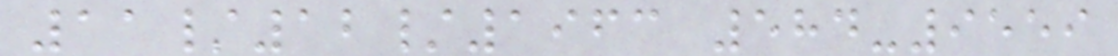11/12/1963 584-9559
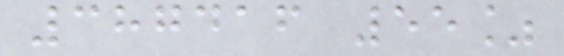387416 55%
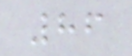86
